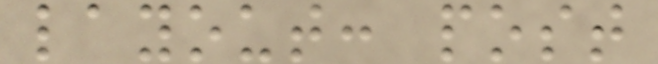layout: post
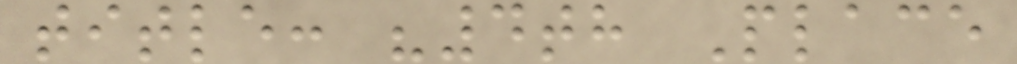title: "4th Place
